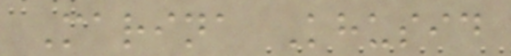Marina Khusid
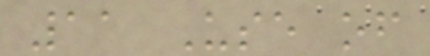11 Use of
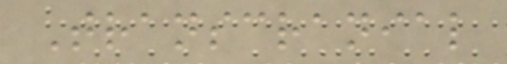Transcranial
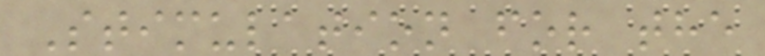Stimulation for the
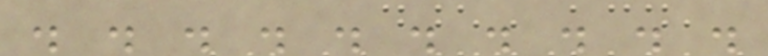. . . . . . . . . .
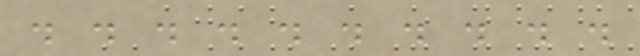. . . . . . . . . .
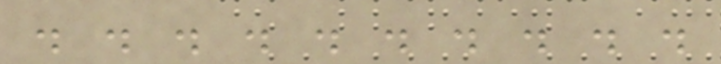. . . . . . . . . .
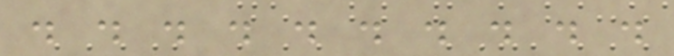. . . . . . . . . .
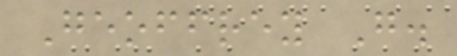Geoffrey G.
